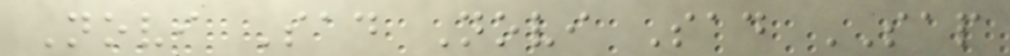Novi Sad Novi Sad SAP
